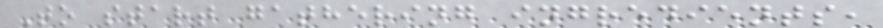To start gathering ingredients,
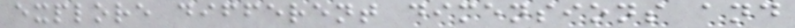explore different dimensions and
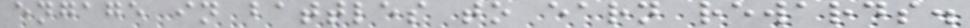engage in battles to earn rewards.
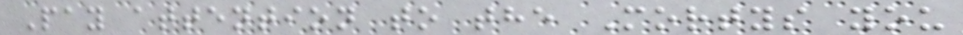Pay attention to the Mortys you
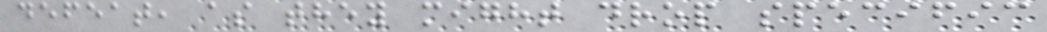defeat, as they might drop specific
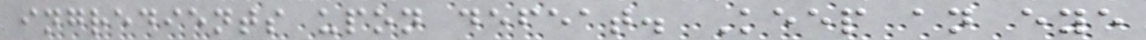ingredients upon defeat. Keep an eye
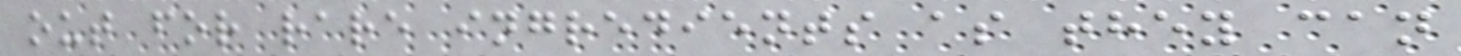out for rare ingredients as they can
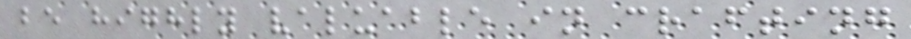be highly valuable in crafting
